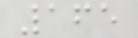165
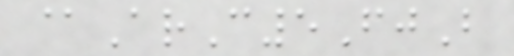@ArC5FjB
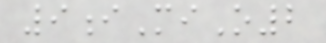9iMiO2
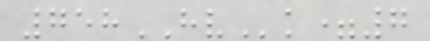758HVk=7
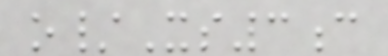o/Xs3c
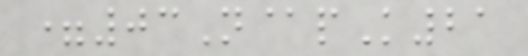=03N@pK21
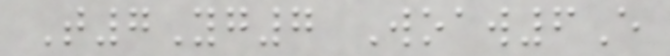T7Yg7 Woaw6E
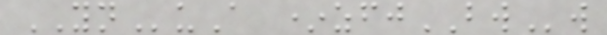YNuA *zfjBWw
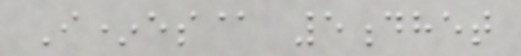I*es@ 5dhet
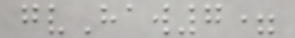gvHaw7=
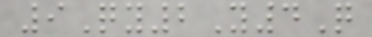9Qy2Y4Q
